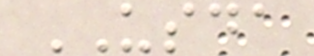USDA
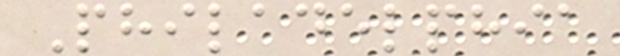Philadelphia
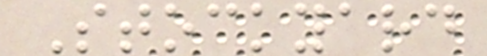Stockyard
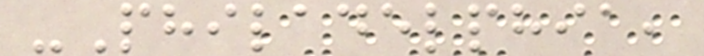-Philadelphia,
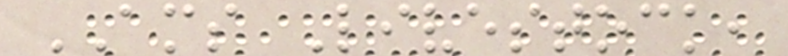AMS Livestock,
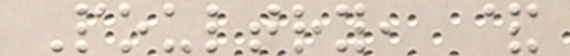Poultry, &
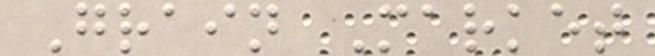Grain Market
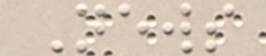News
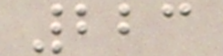223
